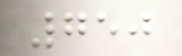750
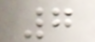7
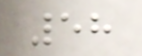58
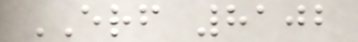ERF 8102
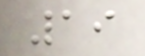19
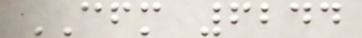CFM 6244
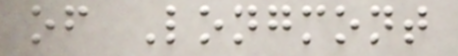of Longmont
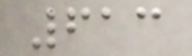613
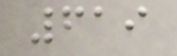619
